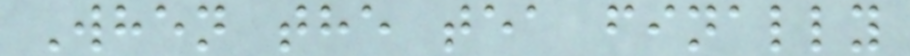When the tea finally
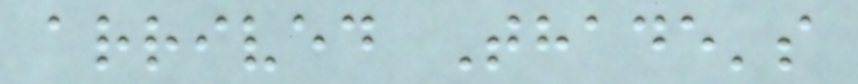arrived Thade's
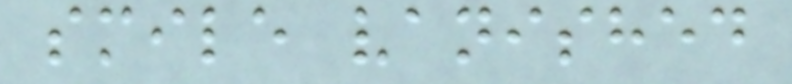smile vanished
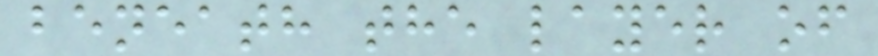beneath the layer of
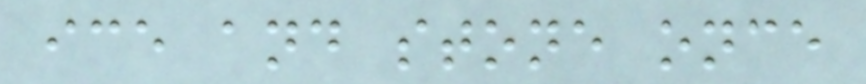ice and stone once
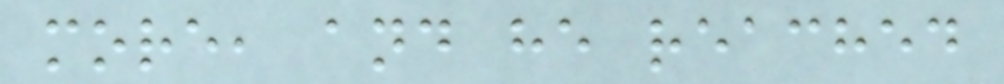more, and he reached
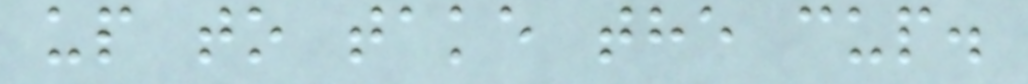up to take the cup.
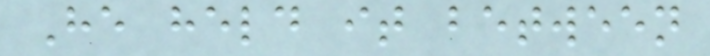He held it between
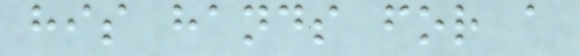his hands for a
